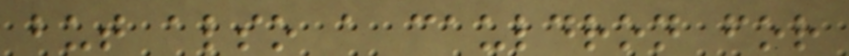but also a cauldron for
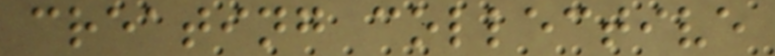creating collective
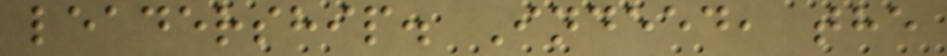leadership. Indeed, the
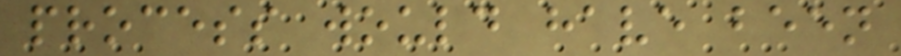process would have been
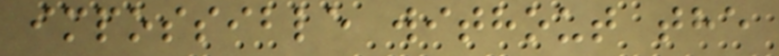impossible without the
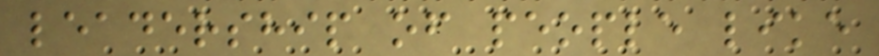leadership of people like
